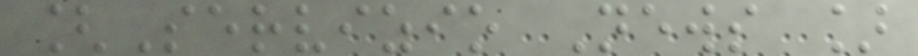[Servizio News ]
